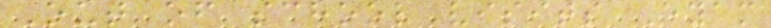Out of school visits Eyam
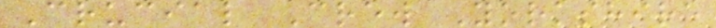Crucial Crew Yorkshire
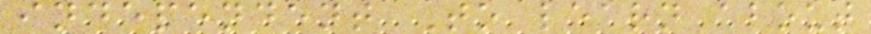independent To learn about
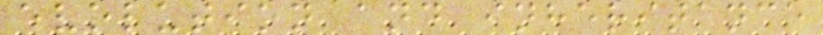evolution and inheritance
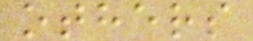others
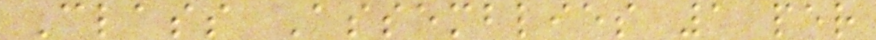Class Assemblies 1 per
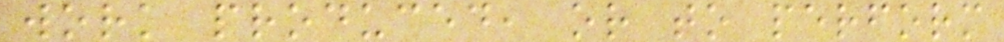work produced, or to perform
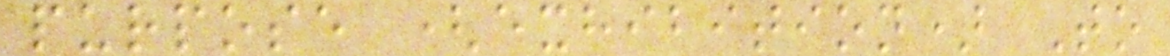purpose (exhibition) To
